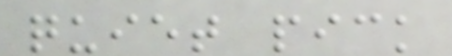quiet pick
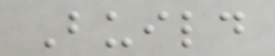Build
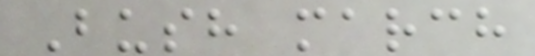Bush march
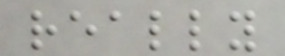really
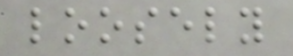loosely
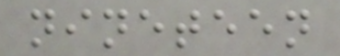nineteen
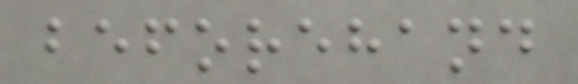beforehand
